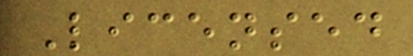Licensed
